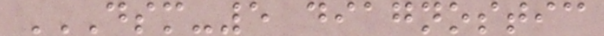DSM-5 DIAGNOSTIC
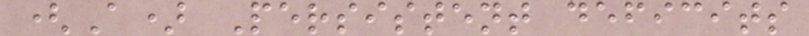(A) Persistent deficits
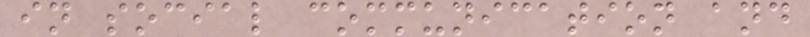in social communication and
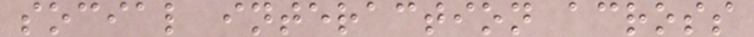social interaction across
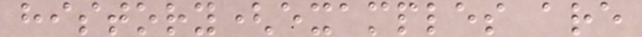history(examples are
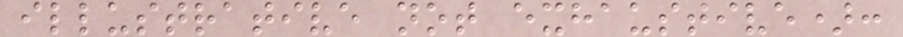illustrative not exhaustive):
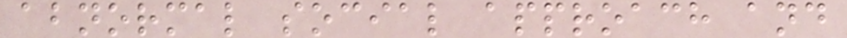abnormal social approach and
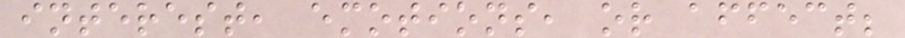interest, emotions, or affect;
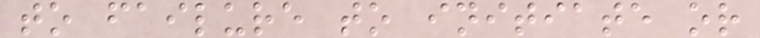to failure to initiate or
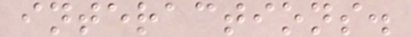interactions.
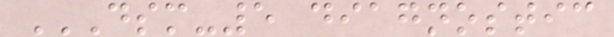DSM-5 DIAGNOSTIC
